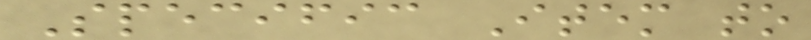Specific Item to
